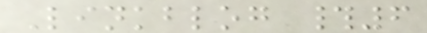Linkblog #6
